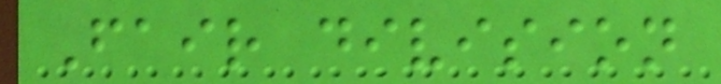Fair division
